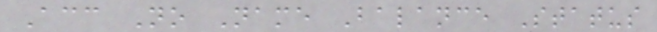Acc No Name Balance Status
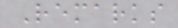Remarks
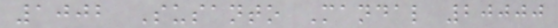1002 Susanto Mandal 20000
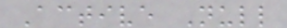Active Null
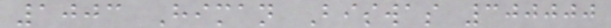1003 Himan Biswas 300000
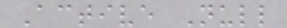Active Null
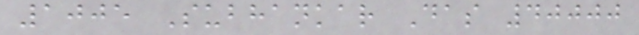1005 Subhankar Das 40000
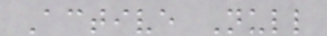Active Null
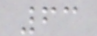63
